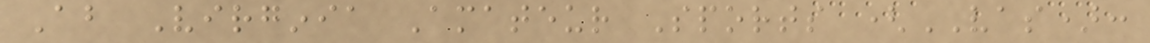About Virginia Amateur Sports (VAS):
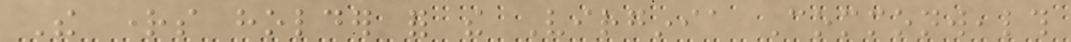The rights holder for the Virginia Commonwealth
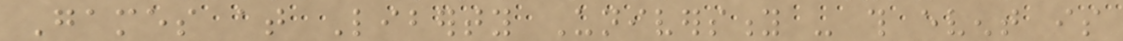Games at Liberty University - this event is
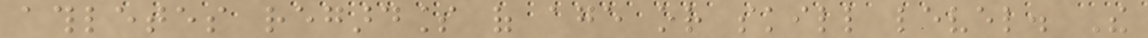athletes regardless of age or skill level. The
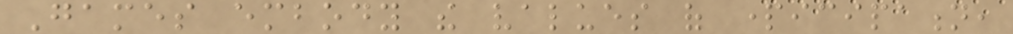Games embody the values of participation,
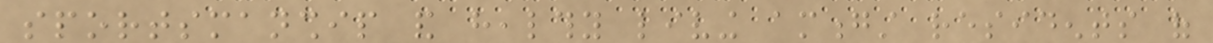sportsmanship and healthy living amongst residents of
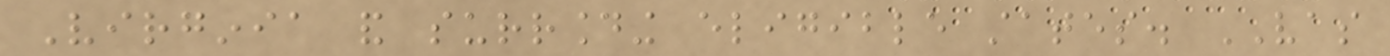Virginia and surrounding eligible states. VAS
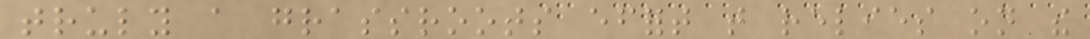truly a grassroots effort that relies on the
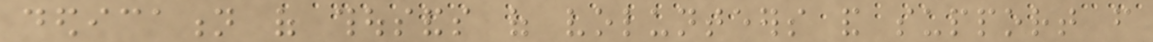dedication of thousands of volunteers and support from
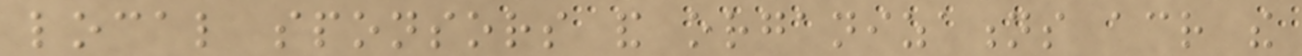local sponsors and organizations across the
